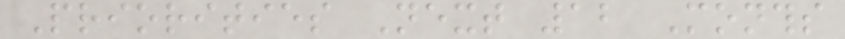Priorities Next 12 Months
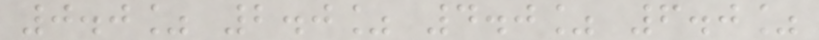0.0% 2.0% 4.0% 6.0%
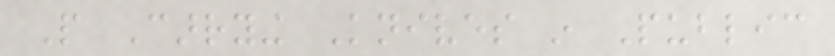People Carrying Knives in Public
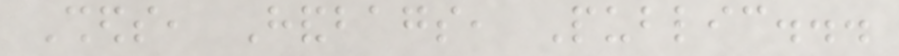Sheds, Handbags, Public...
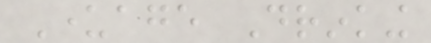Underage Drinking
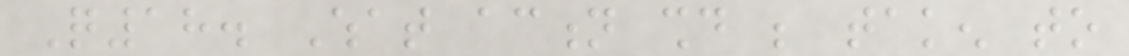Q18. What action should be taken to
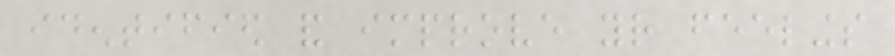identified and improve your feelings
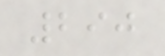290
